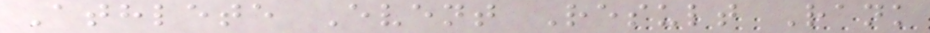Athlete Event Result Rank
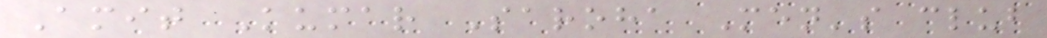Amit Kumar Saroha Men's club
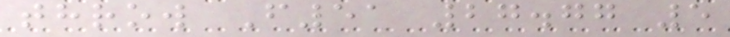throw F51 27.77 5
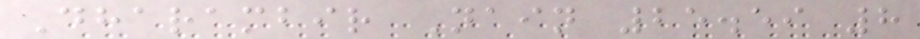Dharambir Nain 25.59 8
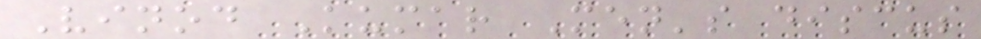Vinod Kumar Men's discus
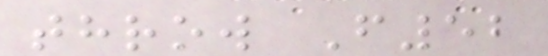throw F52
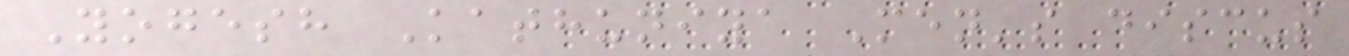Yogesh Kathuniya Men's discus
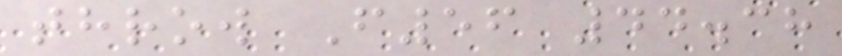throw F56 44.38
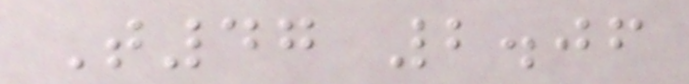T47 2.06
